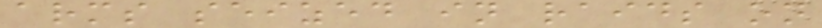arms seized in raids on
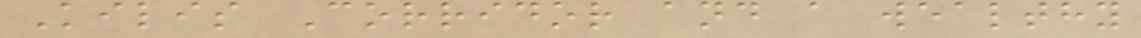Kilis Corridor and a wealthy
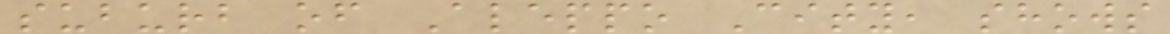suburb of Aleppo City, shows
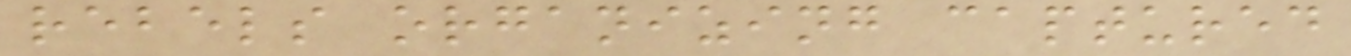rebels organizing captured
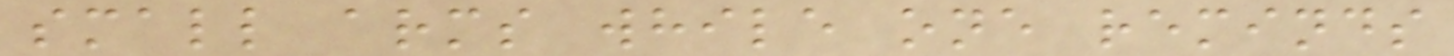small arms while one reminds
